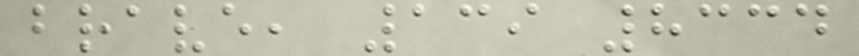brave, 139 8334
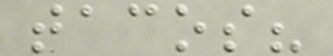tacos?
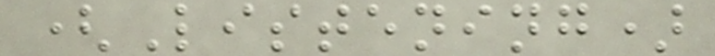(Listening)
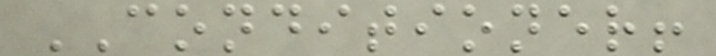CONDITIONER!
